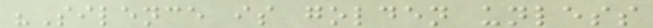"Silence is golden unless
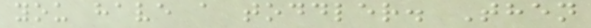you have a toddler. Then
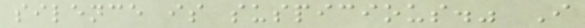silence is suspicious." I
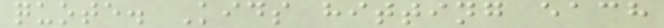quote. Kids hitting each
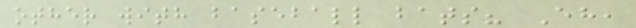other with baseball bats? Eh,
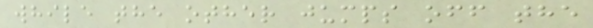while the other jumps off the
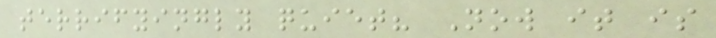terrifyingly quiet? Now it is
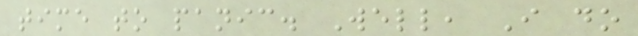time to panic. Well, I do
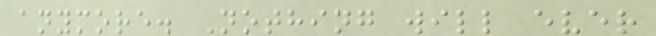anymore. Nothing will ever
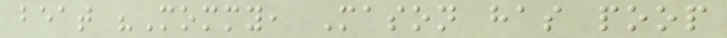beat "Mommy, Mason has poop
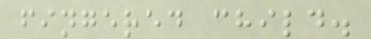fingered child.
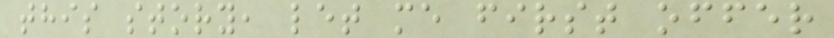this story, let me first offer
